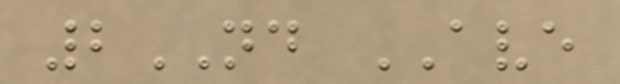2ND AVE
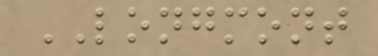LONGMONT
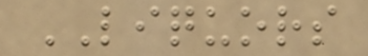LIQUORS
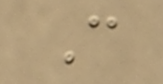C
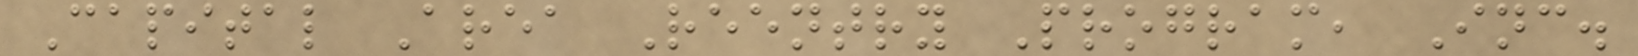Capital Area Reentry Program, Inc.
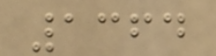1364
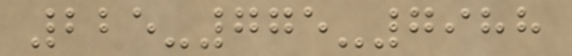225-775-7988
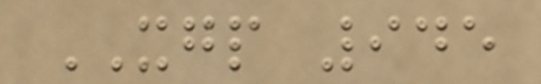XGP 945
